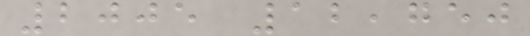2005 12,750
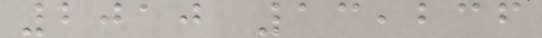2010 13,236
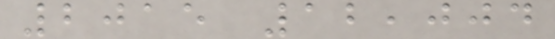2015 12,004
